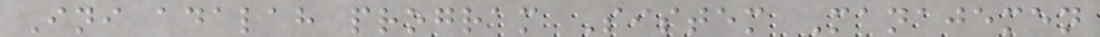Ini adalah program Sistem Manajemen
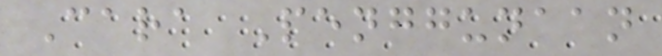Cara Penggunaan
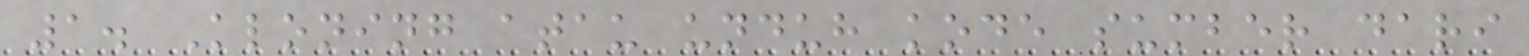1. Kloning atau unduh kode sumber dari
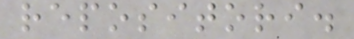repositori.
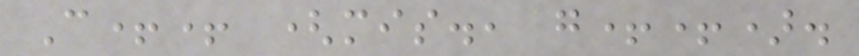C++ (mis., g++).
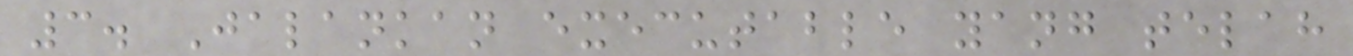3. Jalankan executable yang telah
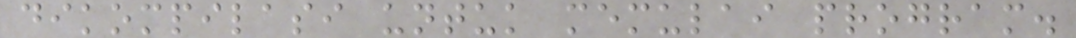dikompilasi untuk memulai program.
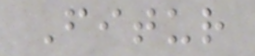Fitur
